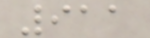911
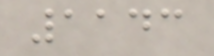1143
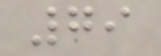79
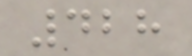428
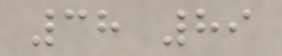38 89
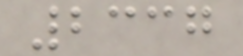2337
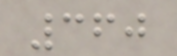360
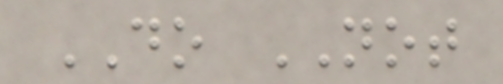DO NOT
